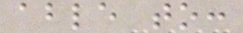able to:
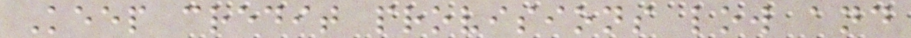Keep credit provisions low and
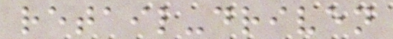retail-driven
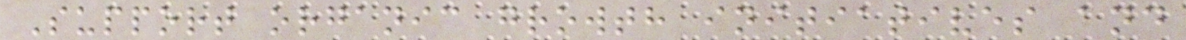Support organic growth initiatives and
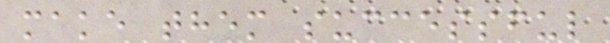make them successful
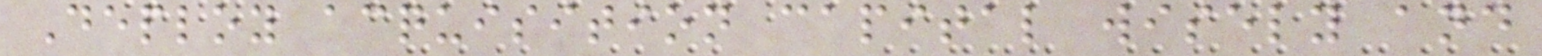Deploy acquisition capital wisely and
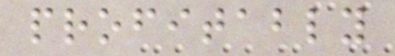profitably
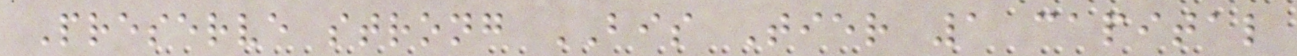Preserve strong BIS Tier 1 capital
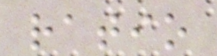ratio
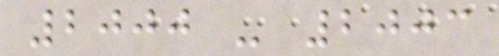2000 - 2003
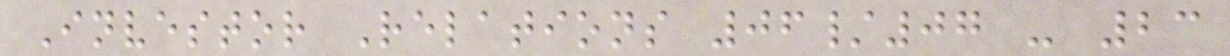Investor Relations 06/07 - 23
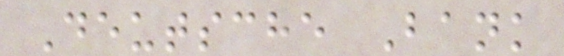Deutsche Bank
